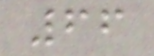66
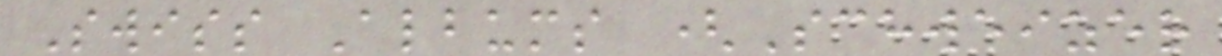Swiss Albums (Schweizer
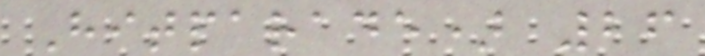Hitparade) 26
